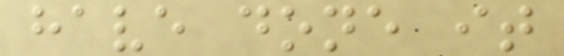have done it
